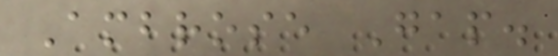Ambrose Gap.
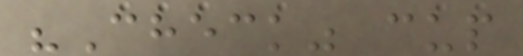"Check" cup
